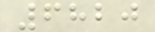6820
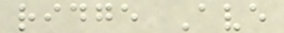ridge Ave
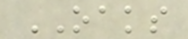OAKS
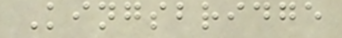Kingsbridge
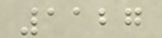1127
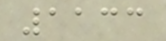1133
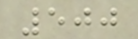500
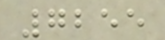7255
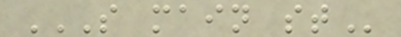S MAIN ST
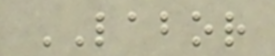LABOR
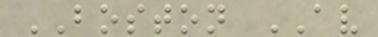BOSTON AV
